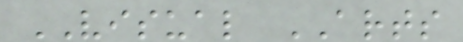VISUAL ARTS
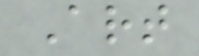Art
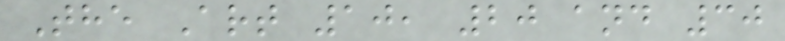The Art 10, 20 and 30
